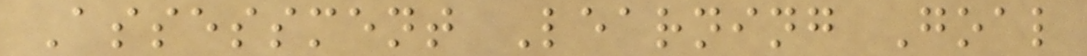Assessment Learning Goal
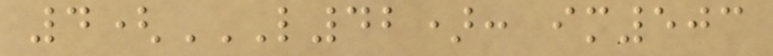4(L42): IM503
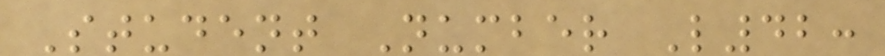Student Number L42:
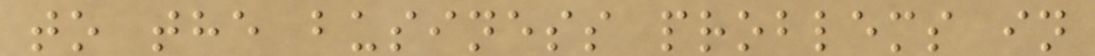to the business problems in
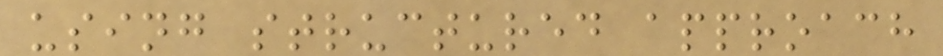using structured approach
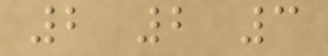2 2 3
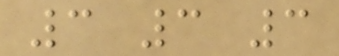3 3 3
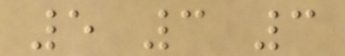5 3 3
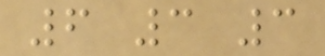6 3 3
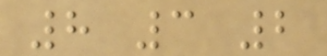8 3 2
